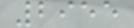2955
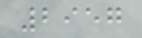2957
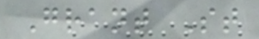Grant St
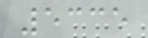5335
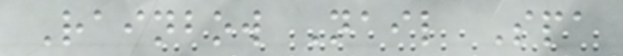Rainbow Nail Spa
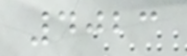4023
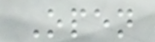Open
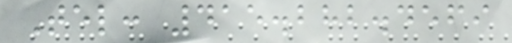Tel: 415.282.4569
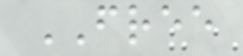FREE
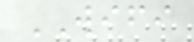WIFI
